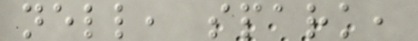nell, spark,
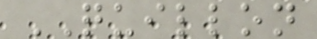QUILLON
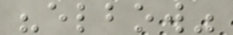"elbow"
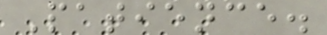Patience.
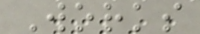Works
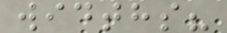widths?
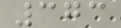373
